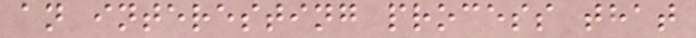an interesting process that
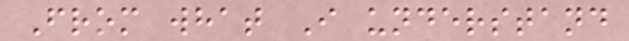From what I understand
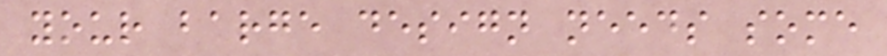your barge design needs some
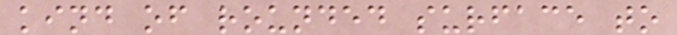kind of rounded surface to
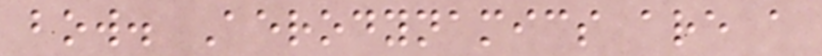bow. Aerodynamics are a
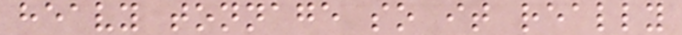heavy tonnage so it really
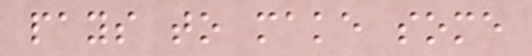pays to make some
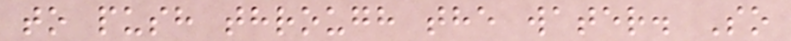to push through the water. So
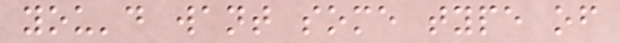you'd want some type of
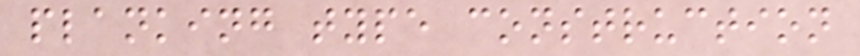planking type construction
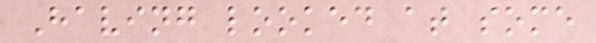Having looked at some
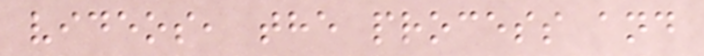videos, the process and
